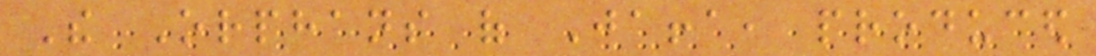The Orphans of Jaffa, produced
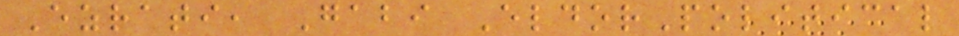Ezrati, Gabi EldorPolitical
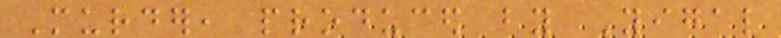Murder, produced by Yigal
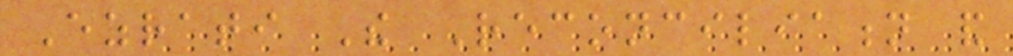Ezrati The Reconciliation and
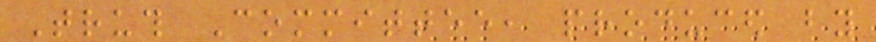Truth Committee, produced by
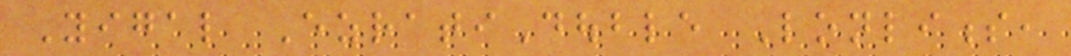Yigal EzratiDouble Lonliness,
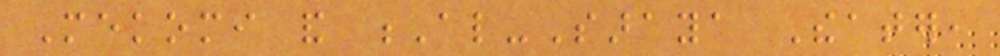Mekomi and Al-Saraya Theater,
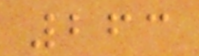263
